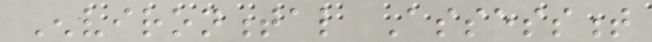Environmental Assessment
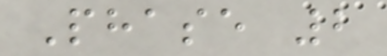Phase 2
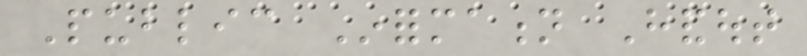Public Information Handout
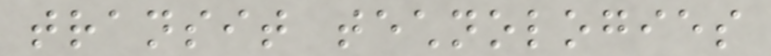transit technologies
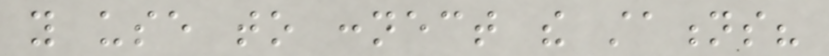you use to connect the stations?
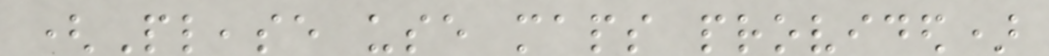(Please use maps provided)
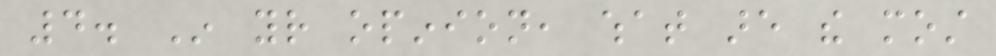4. In your opinion, what are the most
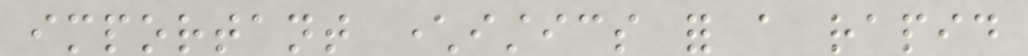important characteristics for a rapid
